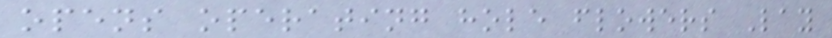opens operating hole flowers Lay
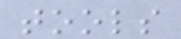tools
